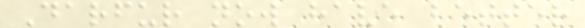Darfur now have better
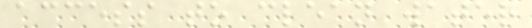access to clean water
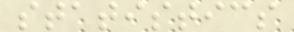statistics
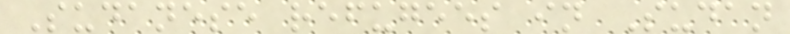Sudanese refugees in Sudan
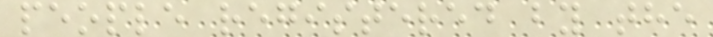people registered by the
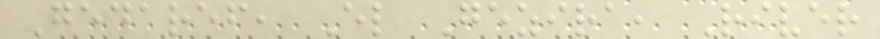Gedaref, El Gezira, River
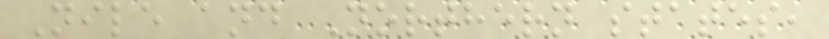Nile and Northern states,
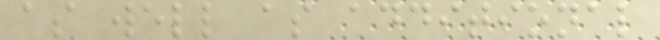as well as additional
